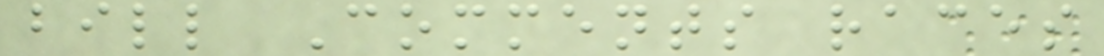bill Comments races
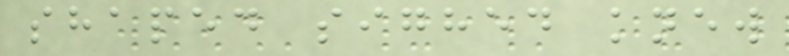shaped sighed knew
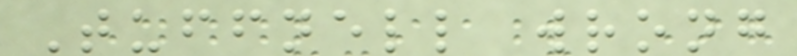Tuffnell wrong
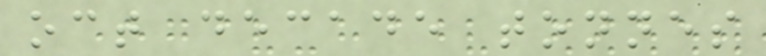oct decade tonnes
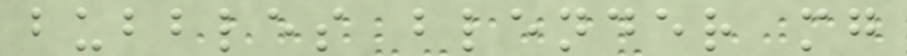bubbles blender mg
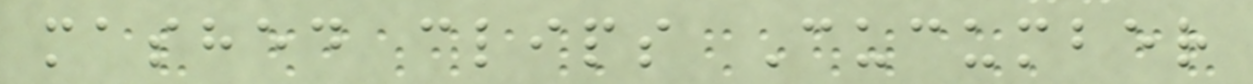mashed clips Cucumber
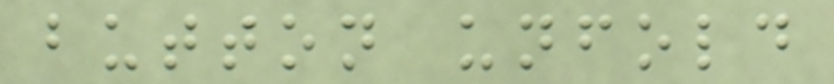button unfold
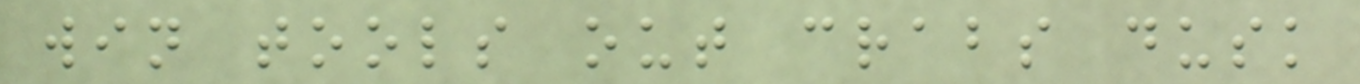win tools out crabs dusk
